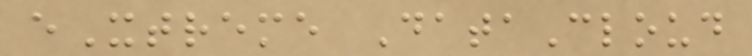eXtreme DataCloud
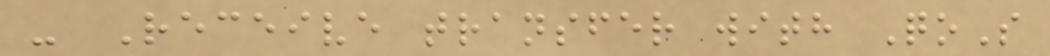- Receive transfer with QoS
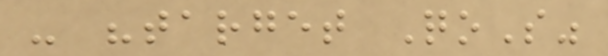- "target QoS"
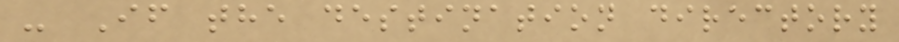- If the destination directory
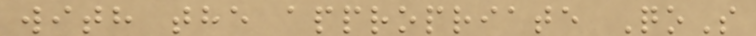with the appropriate QoS
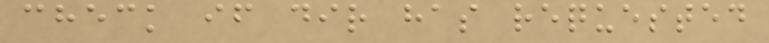check if dir has requested
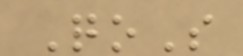QoS
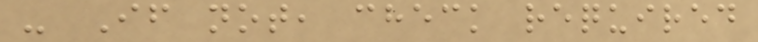- If not, check required
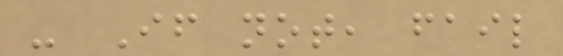- If not, fail
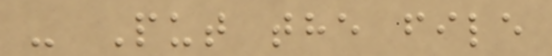- Put the file
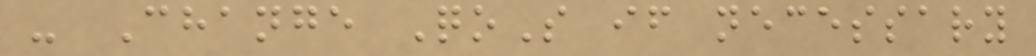- Change QoS if necessary
